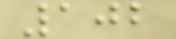102
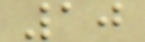10
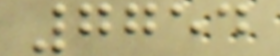7754
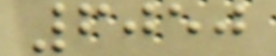6050
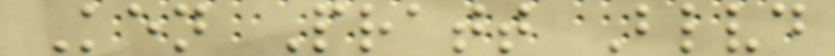Ken Pratt Blvd
